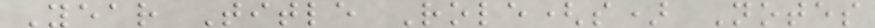Year Title Role(s) Notes
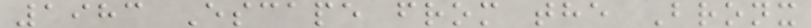1983 Escape from the Bronx
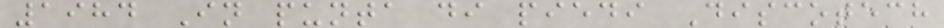1984 In punta di piedi Discotech
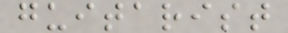guitarist
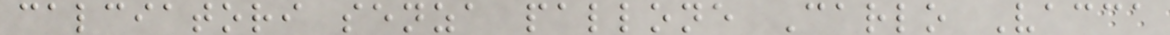calciatori senza pallone Carlo Vacca
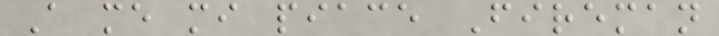A me mi piace Fireman
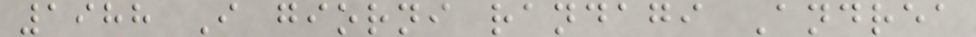1988 I giorni randagi Andrea
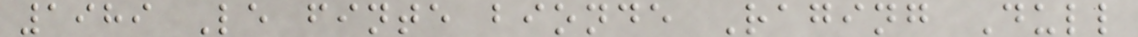1989 Le finte bionde Raging Dull
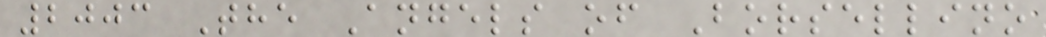2003 The Angels of Borsellino
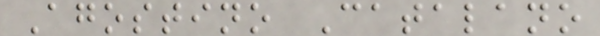Agostino Catalano
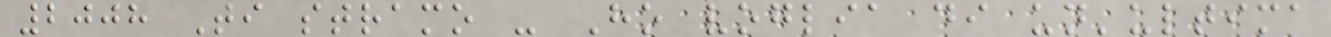2008 Ti stramo - Ho voglia di un'ultima
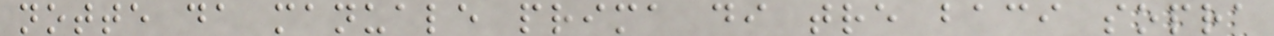notte da manuale prima di tre baci sopra
